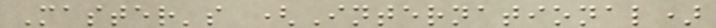Master's (International)
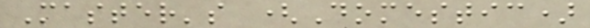Master's (Domestic)
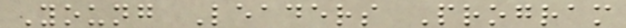Young Leaders Program
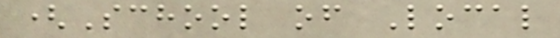(School of Local
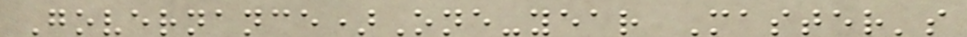Governance)One-year Master's
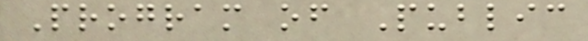Program of Public
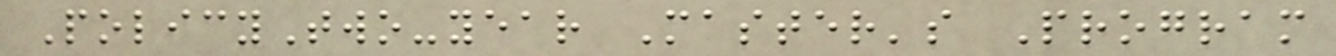PolicyTwo-year Master's Program
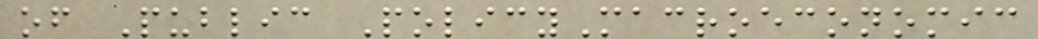of Public PolicyMacroeconomic
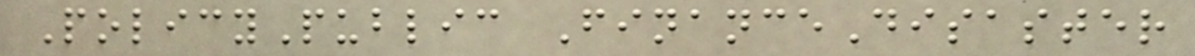PolicyPublic FinanceDisaster
